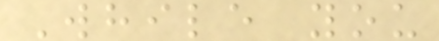While you
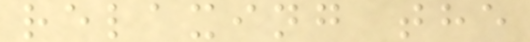relaxing the
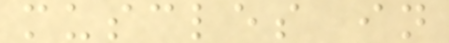muscles in
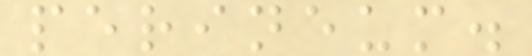perineum.
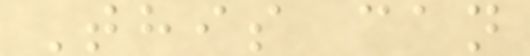This can
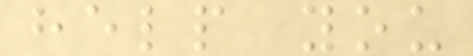help you
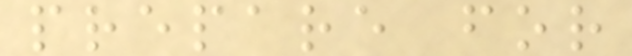prepare for
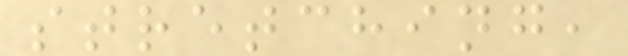stretching,
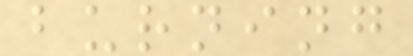burning
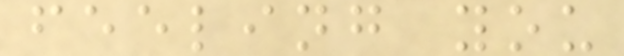feeling you
